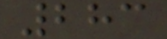283
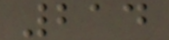214
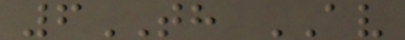6TH AV
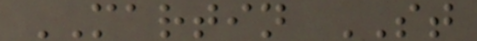MARTIN ST
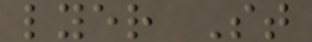lyer St
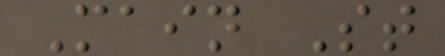Main St
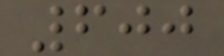600
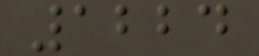1224
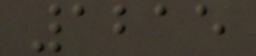1215
